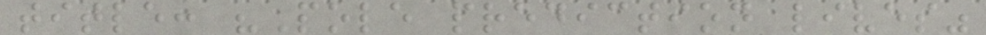title: "Pole prediction lives"
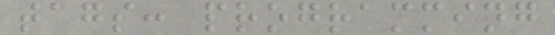tags: programming
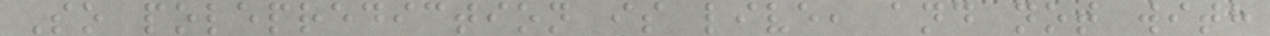So poleprediction is live, and not with
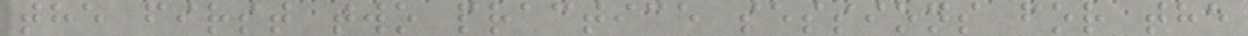the first two practice sessions for the
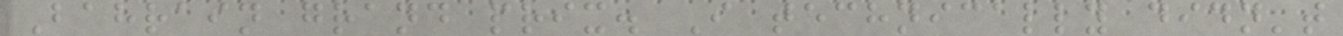Bahrain grand prix. I technically didn't
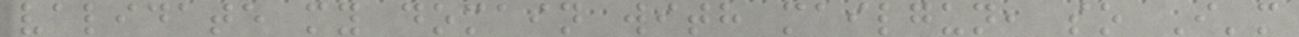validate my domain with mailgun, so I'm
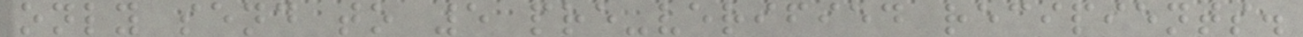only send to 5 pre-verified recipients.
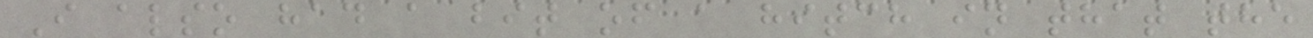I also had a bit of a hitch in that the
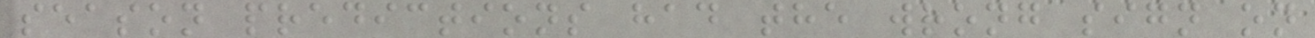season predictions had the wrong sign on
